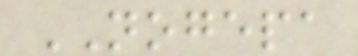NOGEPA
